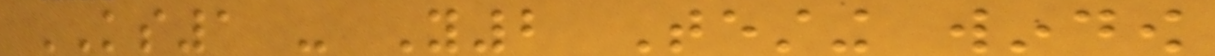KS1 - Y2 Testing window
